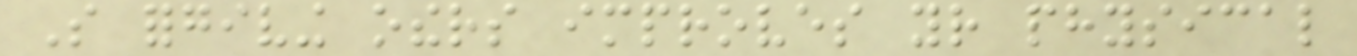So forgiving others improves your physical
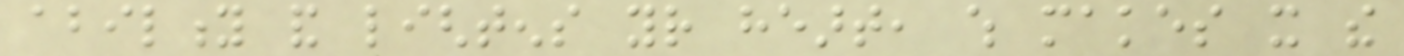ability and lightens your heart, which makes it the
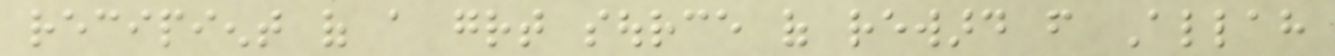recipient of a great source of reward from Allah
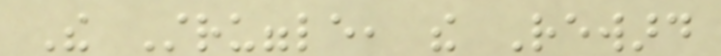The Struggle, the Reward
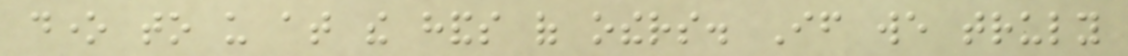done to us at the hands of others. If we truly
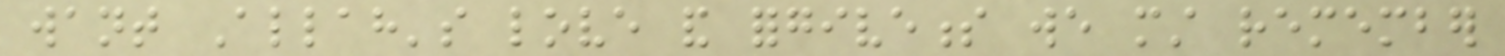want Allah's love and forgiveness we must remember
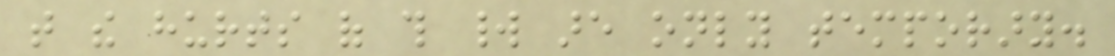that the hurts of this world are only temporary.
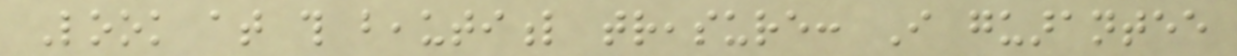Look at this beautiful treasure: I guarantee
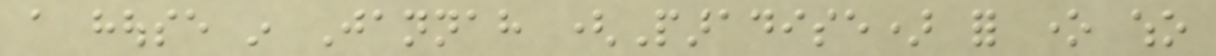a house in Jannah (Paradise) for one who
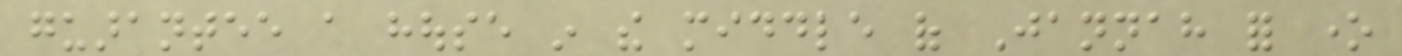guarantee a house in the middle of Jannah for one
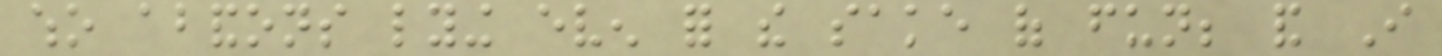who abandons lying even for the sake of fun; and I
